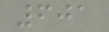601
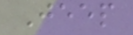Jeep
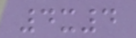4x4
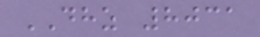DHZ 8031
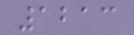1213
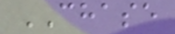CHASE
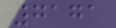7171
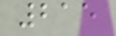215
